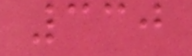330
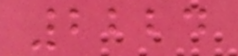2224
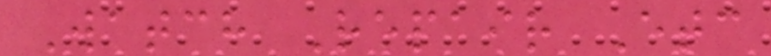Watch Repair Etc
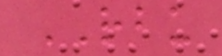RBU
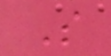S
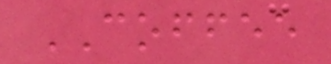COFFEE
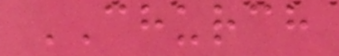CHURCH
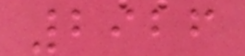2926
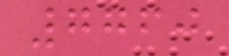7760
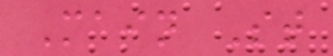Main St
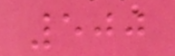500
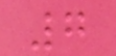7
